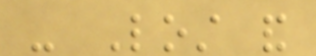- Lost and
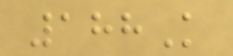188K
